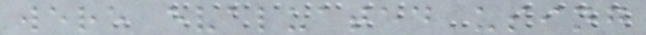were evaluated using
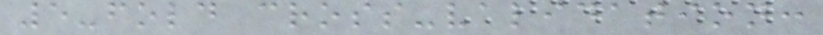5-fold cross-validation:
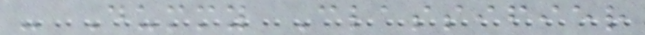- Dummy Classifier
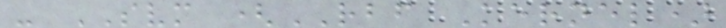- SVM (RBF Kernel)
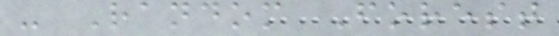- Random Forest
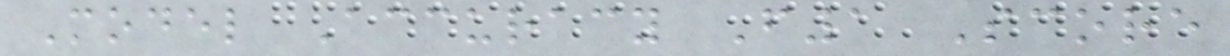Model Accuracy F1 Score
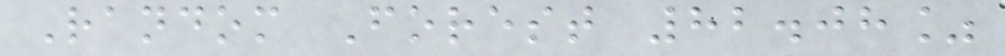Random Forest 82.08%
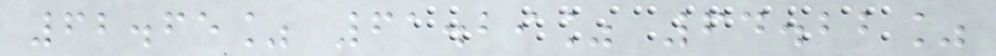62.65% 61.29% 64.22%
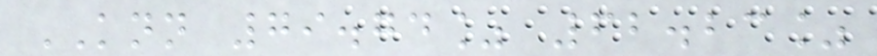KNN 79.74% 62.23%
